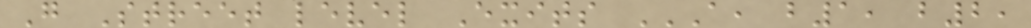G Street level Exits A, B1, B2,
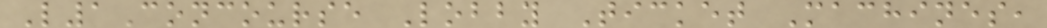L1Concourse Lobby Ticket Machines,
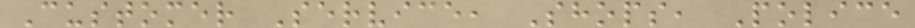Customer Service, Shops, Police
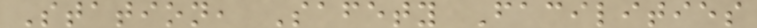Station, Safety Facilities
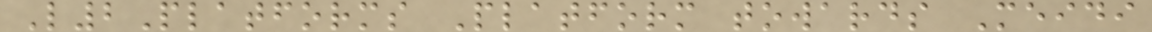L2Platforms Platform towards Meidi
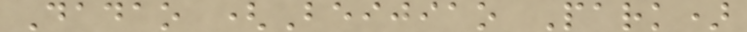Dadao (Beijiao Park)
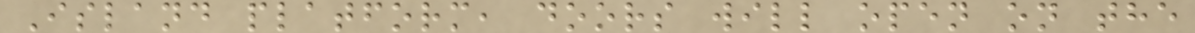Island platform, doors will open on the
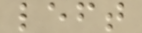left
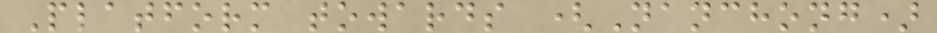Platform towards (Nanchong)
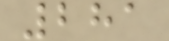281
